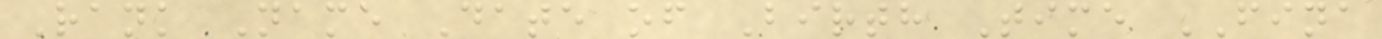Rank Name Date of Birth Time FINA
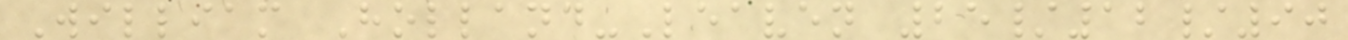William Holland-Leaven 25/12/90
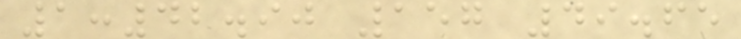1:42.90 157 49.65
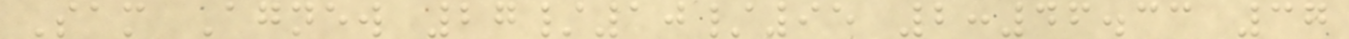Sam Agnew 27/10/95 2:46.33 37
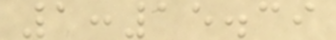1:15.39
